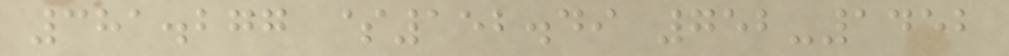381.277 $152.49 752-1452
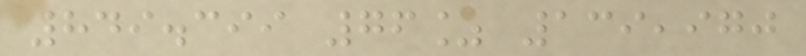849.399 76% 139,970
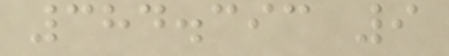384.393 9
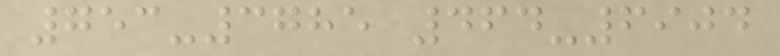753-3785 464-6904
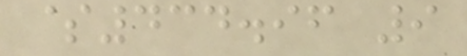$434.96 9
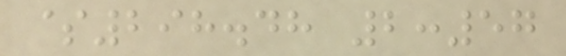$298.48 2:57
